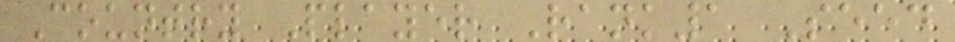Country Player Rank1 Seed
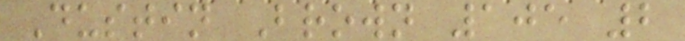Dustin Brown 105 2
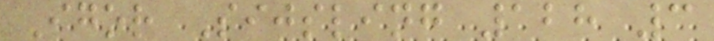Igor Sijsling 128 3
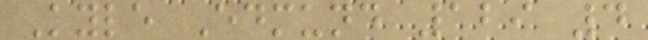Kyle Edmund 129 4
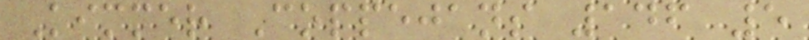Kimmer Coppejans 146 5
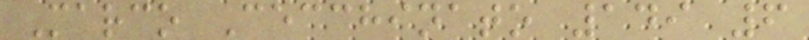Marco Cecchinato 149 6
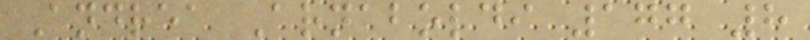Andrea Arnaboldi 177 8
